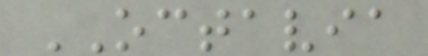OCTAVIA
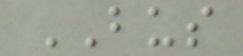BUS
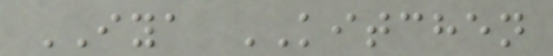IYA KITCHEN
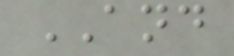AND
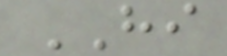HI
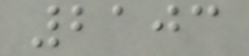2103
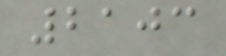2103
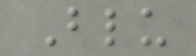Blu
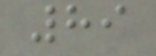89
